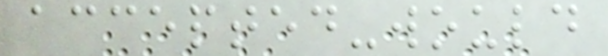accepted-would
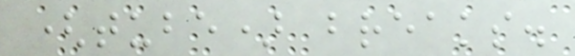(tube) breaks.
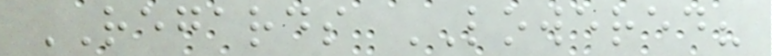REGARDS LOWERED?
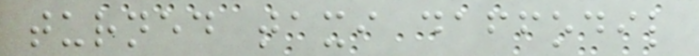turned taxi daffodil
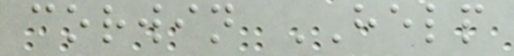corwin HELP
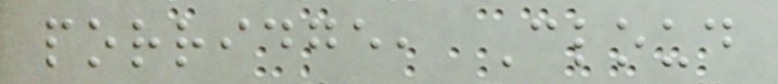porridge, Cloud
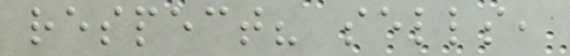respect? sells,
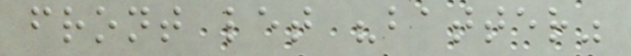front let "batter"
